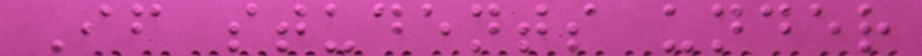If students under
